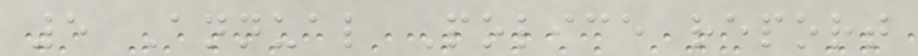5 Annual Police report
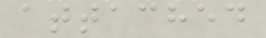attached
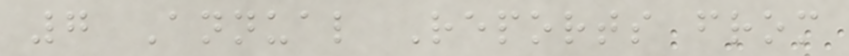7 Annual Reports from
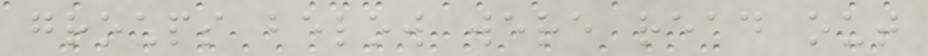groups below were read out
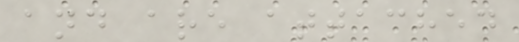and are attached
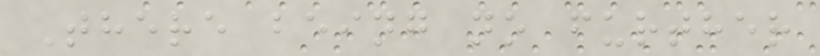There being no further
